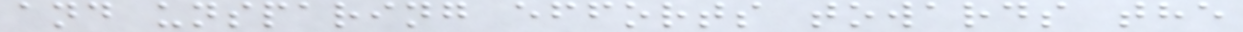and unsparing efforts towards the
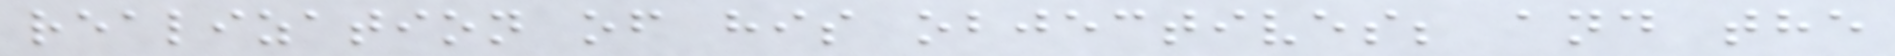realization of his objectives; and the
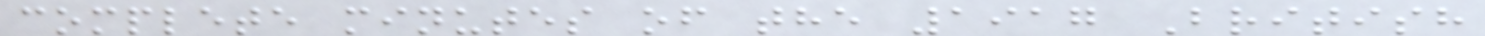complete minutes of the 1917 British
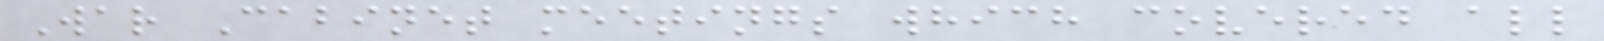War Cabinet meetings which covered all
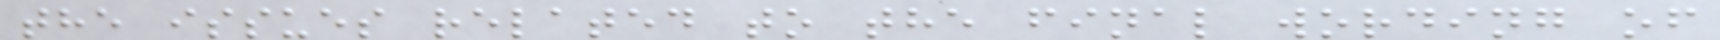the issues related to the final wording of
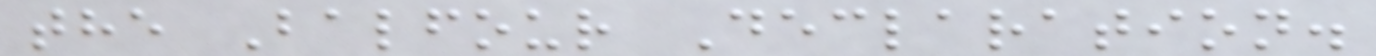the Balfour Declaration.
